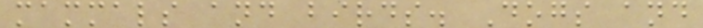mammals and birds. Dogs and
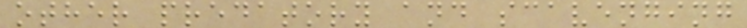other predatory and scavenging
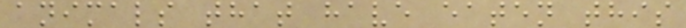animals that have eaten this
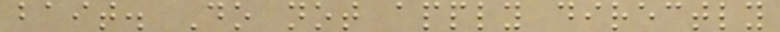bait. Do not apply directly
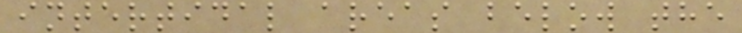intertidal areas below the
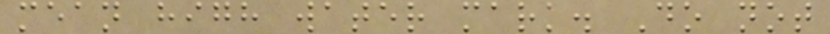mean high water mark. Do not
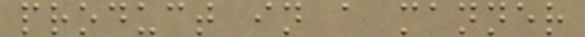product in a manner
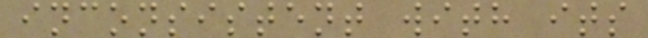inconsistent with its
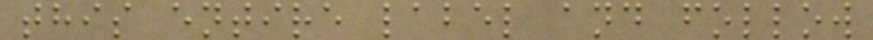this entire label and follow
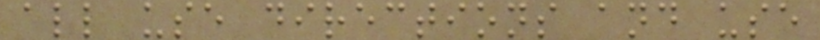all use directions and use
